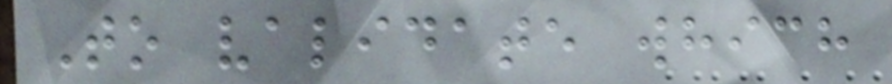To validate which
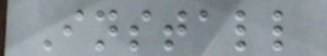Install
